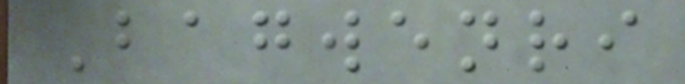Bagwenri
